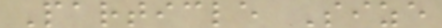Particle Size
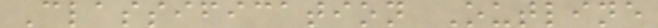Classification Outline
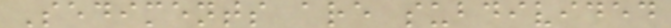Sediments are subdivided
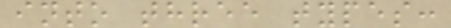into three types:
